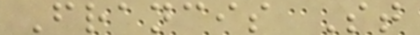Francis St
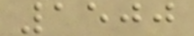1500
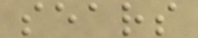sears
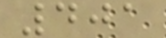401
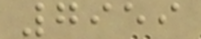7959
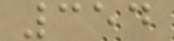354
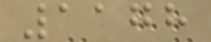1178
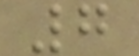7
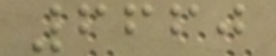6660
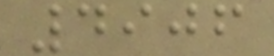4906
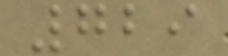729
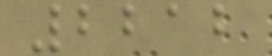2212
